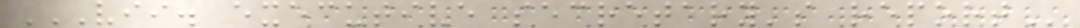VII. EXECUTIVE SECRETARY'S REPORT
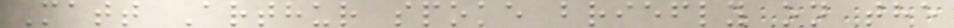Matt Arthur spoke briefly on the
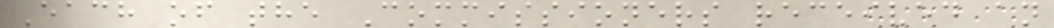Each of the Commissioners received an
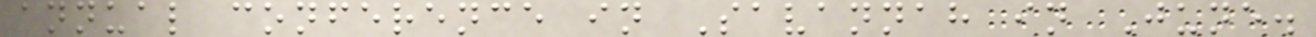annual conference in Savannah in June.
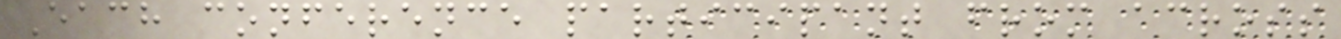Each conference participant from across
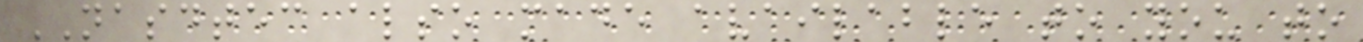NASDTEC also made available to you to
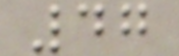47
